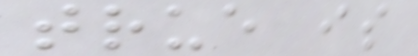true is
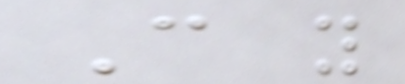Can you
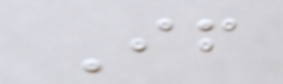If
